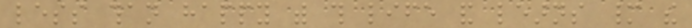less than happy with this life and learns many the
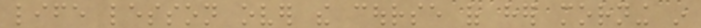life lesson over the course of her morning in
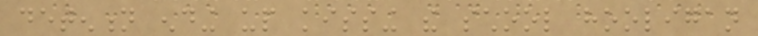detention ending up kissing the school hooligan
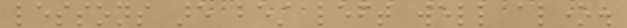lessons are best left well alone.
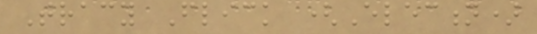Tracy Flick (Election)
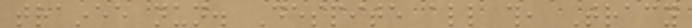trainee nun. Despite all this, Tracy
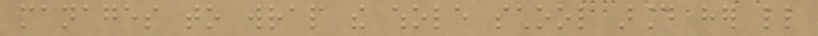manages to wrap the whole school around her little
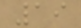19
